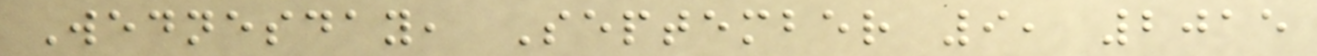Wednesday, September 9, 2015
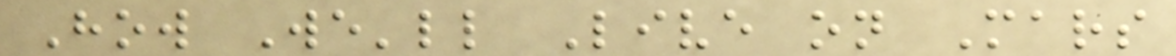How We'll Live on Mars
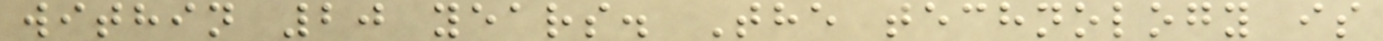within 20 years. The technology is
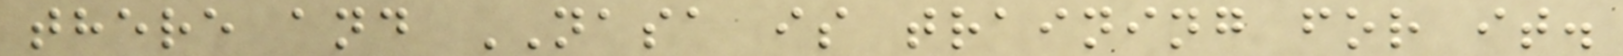there and NASA is training for it.
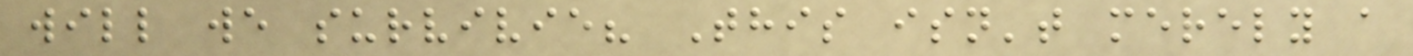will we survivie? This isn't merely a
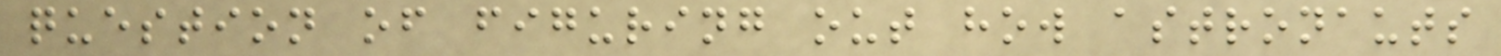question of figuring out how astronauts
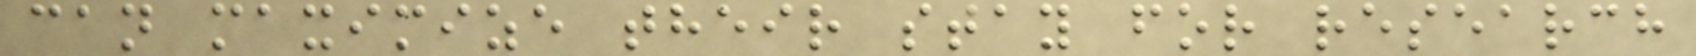can maximize their stay for research
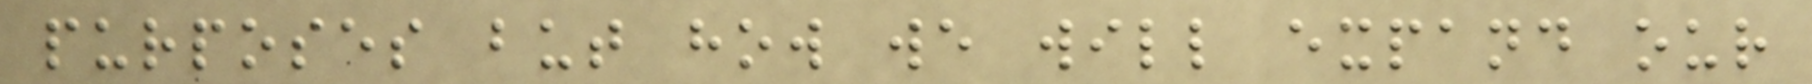purposes but how we will expand our
